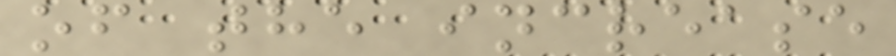of the increase
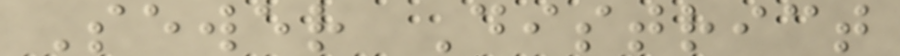Sewer District
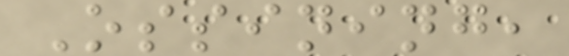Ossining,
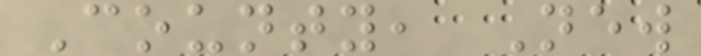County, New
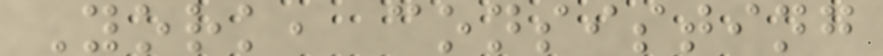York, consisting
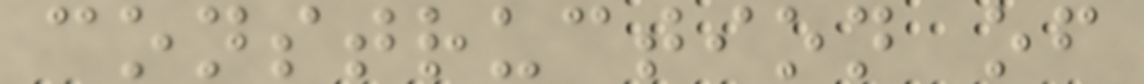construction of
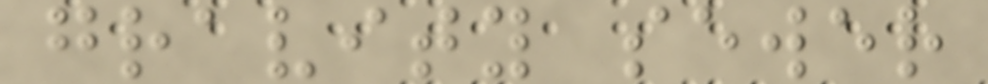gravity sewer
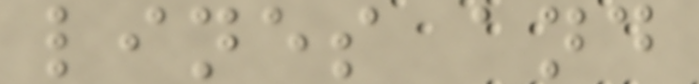lines and
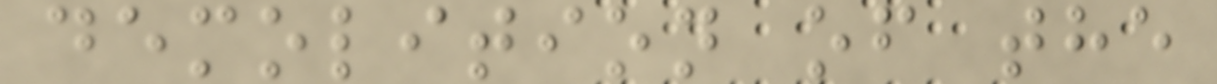demolition of the
